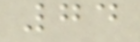74
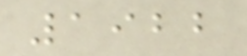1922
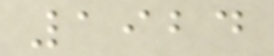1924
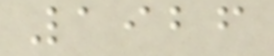1926
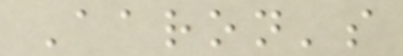Aaron's
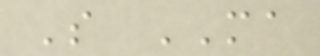S MA
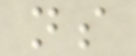ns
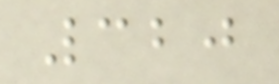320
